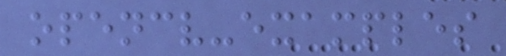opencv-examples
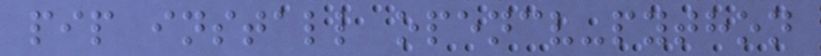pip install opencv-python
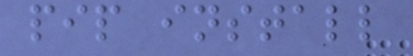pip install
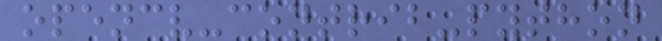opencv-contrib-python
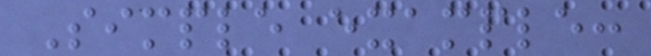Simple example:
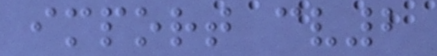import cv2
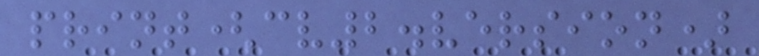print(cv2.version)
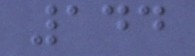144
